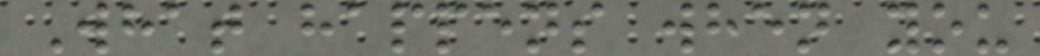What happens when you
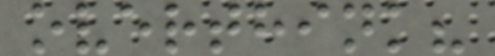overthink?
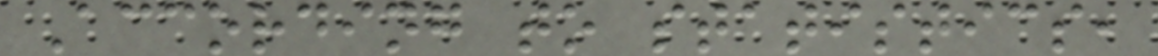According to statistics,
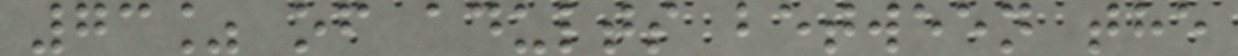73% of adults between the
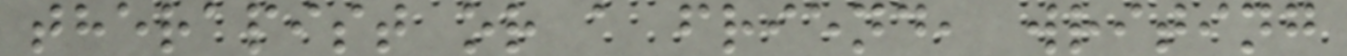therapist or a friend, writing
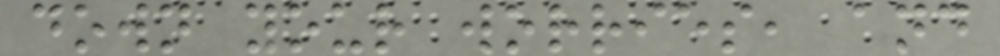down your worries, and
